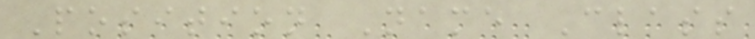Position Name Class
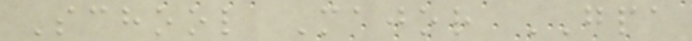School Major GPA
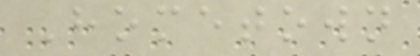Hometown
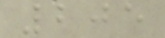205
